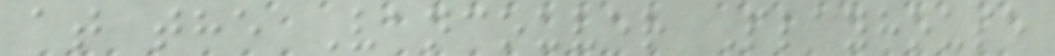at the Vancouver Playhouse
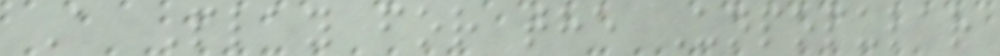A Play for the Unpopular
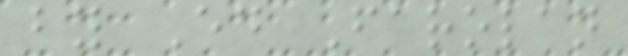by Ed Farolan
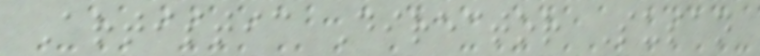Artistic Director Susan
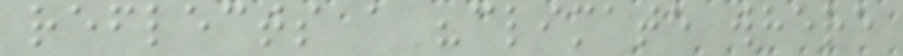reflects a "climate where
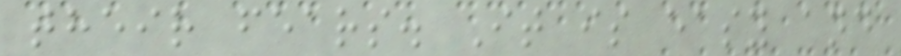their fears. It is easy and
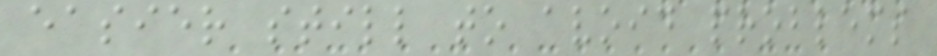easier still to avoid problems
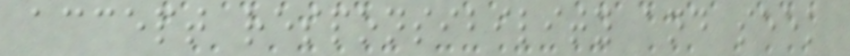accept responsibility and seek
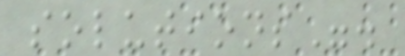solutions".
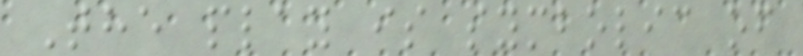The play is symbolic of
